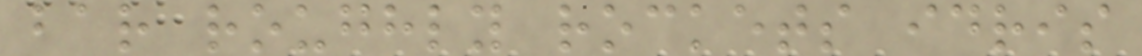bar roughly rockets idris
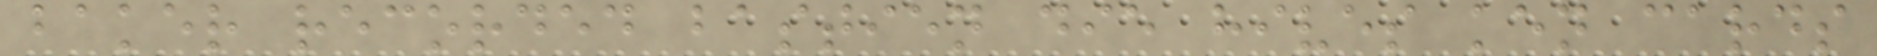baker recorded bastien die hives ken cards
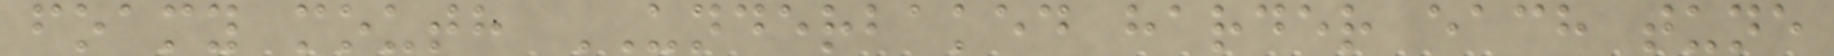foamy mouth UNDERBAKED harder each tune
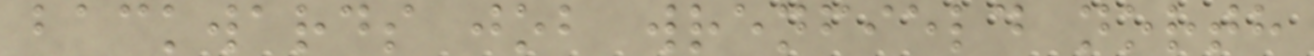backwards job wrenfield north
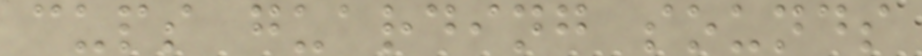cups guarding sounds
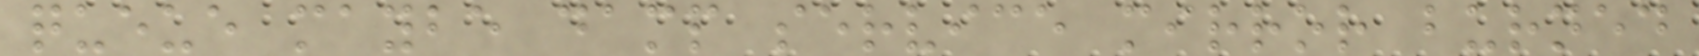queue maybe damp service mirror burned
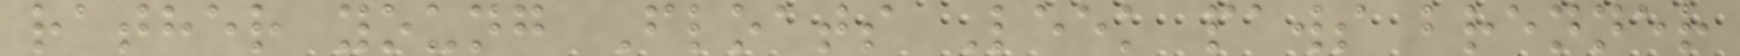rather young Floats Leek paws brenner
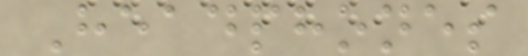Headphones
